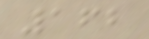162
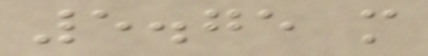5.75 m
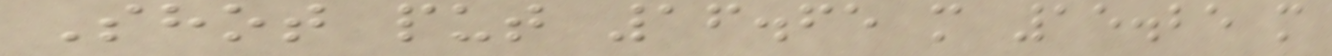Shot put 16.65 m 15.25 m
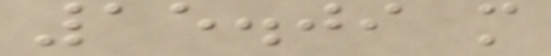15.09 m
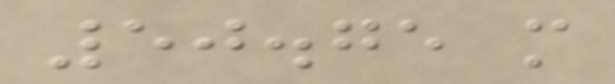50.75 m
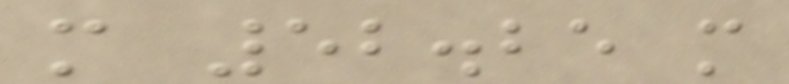m 52.25 m
